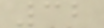32
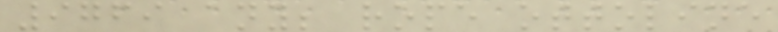9769 any; rope ottoline
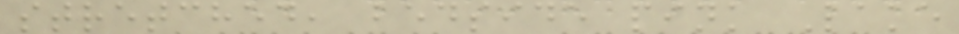stretched, bedside pink Lake
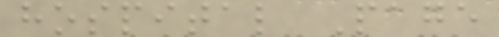hospital Page
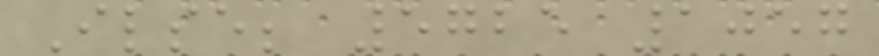Ilse; 5725 1057
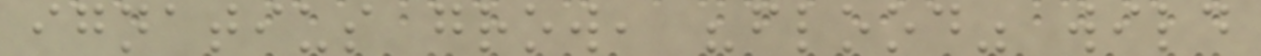ignatius grow, "flood" wild
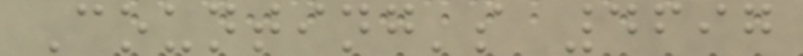Counting's 4697
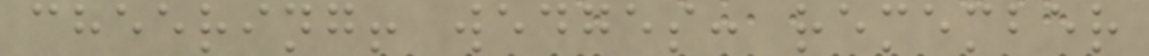cheering! wedges: remember
